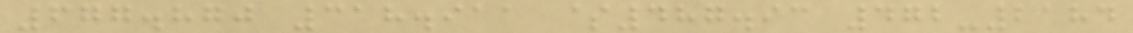677.870 318.911 $487.93 472-2184
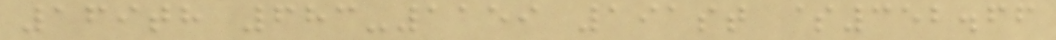169th 683-1159 191st $352.66
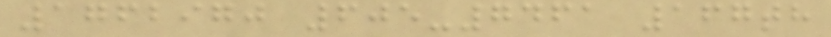1762970 605-7461 167th
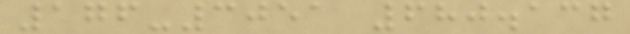176-3051 680.137
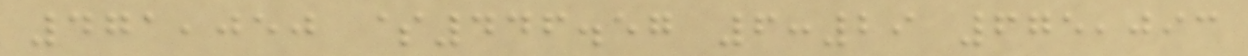471,050 $446.57 6:29 675,093
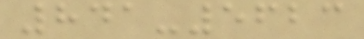841-5623
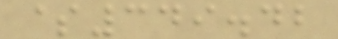$349.42
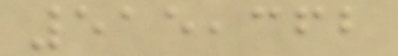515,362
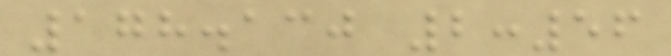178.130 2:56
